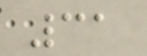31
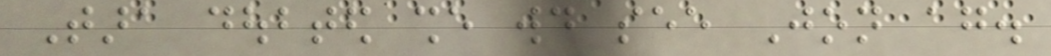Tara doubted she would see Jon again.
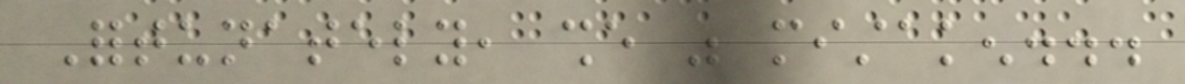Fortunately, she was mistaken...
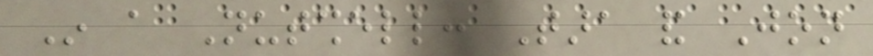In a Nutshell: Tara and Jon
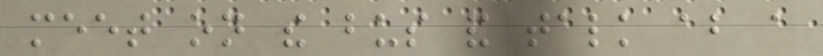meet on the bus and talk about a
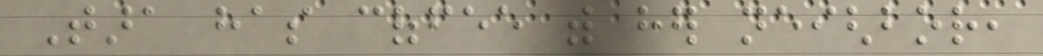Tara has coffee with her neighbor,
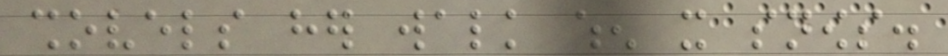shovels her walk when it snows.
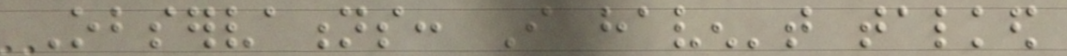Observations: I haven't talked
